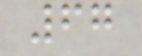67
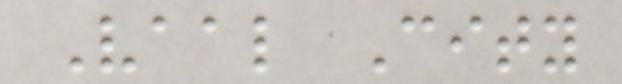Vaal City
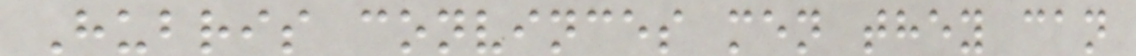Hubris convinces men they can
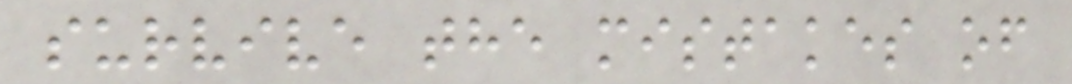survive the mistakes of
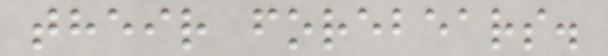their forebears.
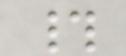#
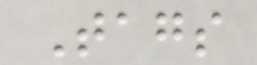Tags
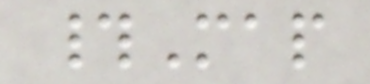#Map
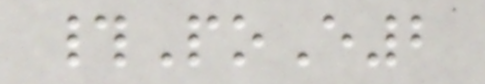#PoE2
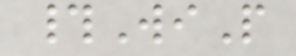#WiP
